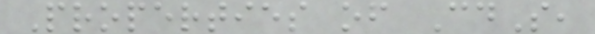Properties of CdS,
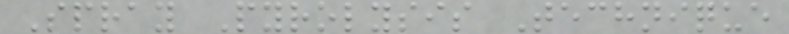Spray Pyrolysis Technique
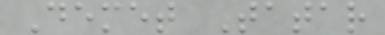Demet Tatar
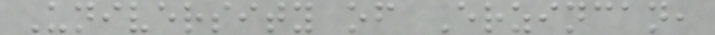University of Erzincan,
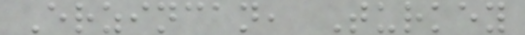Erzincan, Turkey
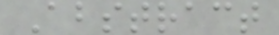Abstract
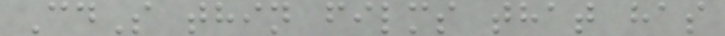CdS thin films that has
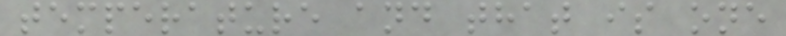temperature and that is one
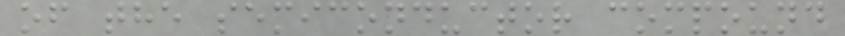of the semiconductor compound
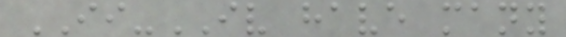II-IV have many
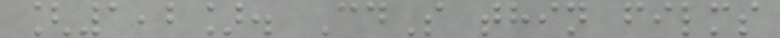[1,2]. CdS thin films
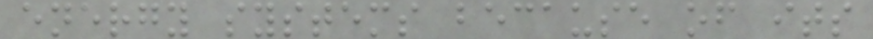energy systems because of its
